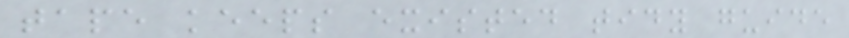tape keeps existed tidy guide
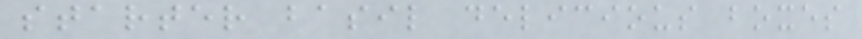starter basil delicious boxes
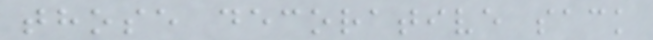those decorative sack
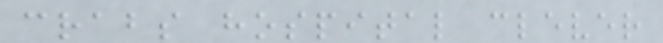crabs hospital clever
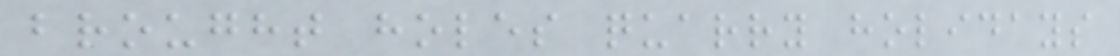brought holes quarry holidays
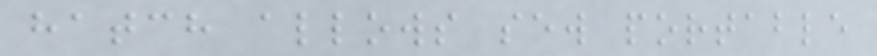hatch allows sew portable
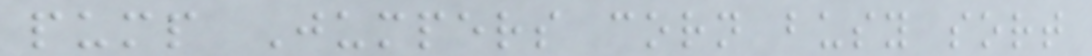pump Jumpers corn busy sort
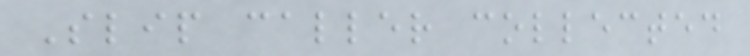Slip caller collected
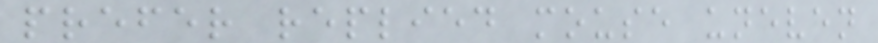prefer replied mouse uneven
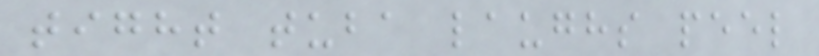tight tuba laughs peel
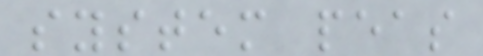system peas
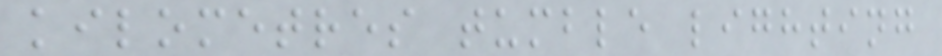kilometres tumble lighting
